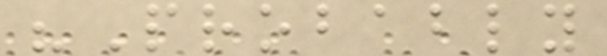"Probably
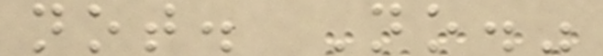not. No."
